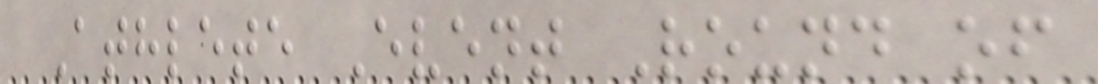Athlete Event Round of
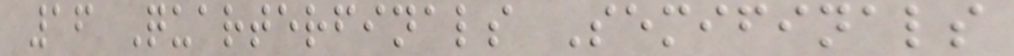16 Quarterfinals Semifinals
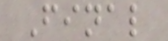Final
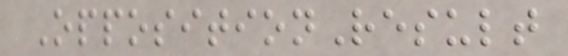OppositionResult
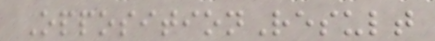OppositionResult
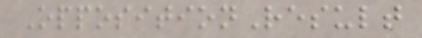OppositionResult
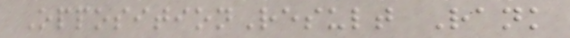OppositionResult Rank
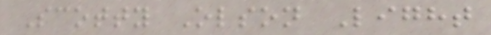Scotty Olson Light
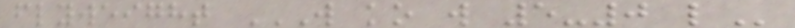flyweight W KO W 5-0 L
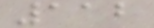112
